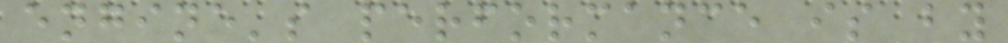engine's performance is by
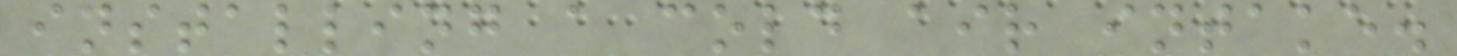installing a cold air intake.
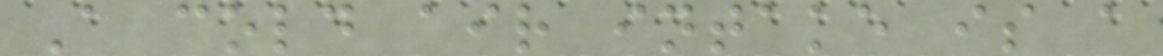A cold air intake is a
